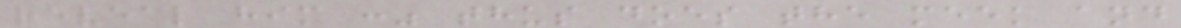reveal him :" thus does the meek and
